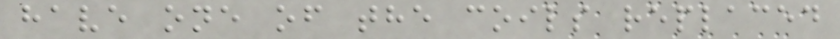have one of the coils replaced
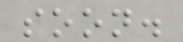soon.
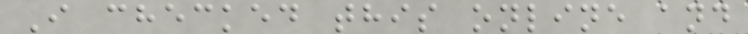I checked this online and
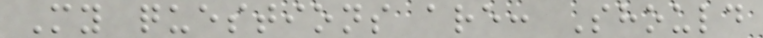My questions are: Should
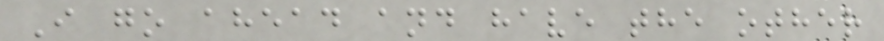I go ahead and have the other
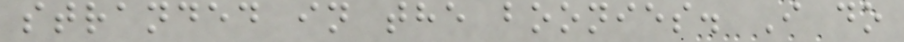stranded in the boonies. I do
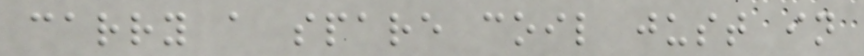carry a spare coil just in
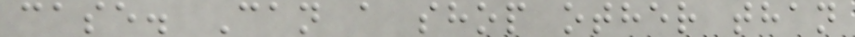case. Can a shop other than
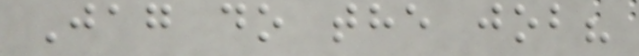Jag do the job?
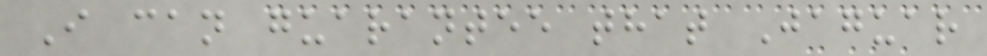I can guarantee that Jaguar
